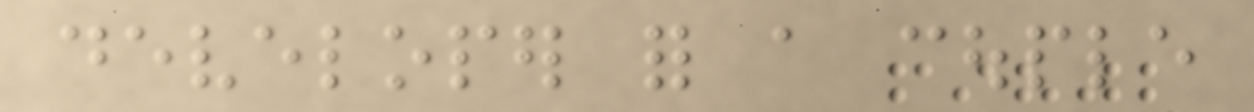developer for a couple
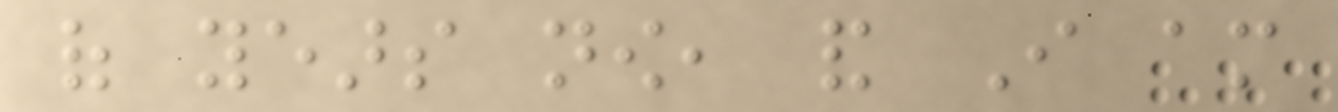of years now, and I am
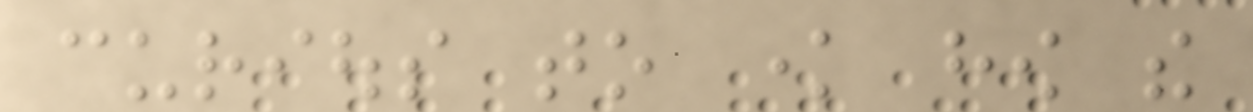curious to know how the
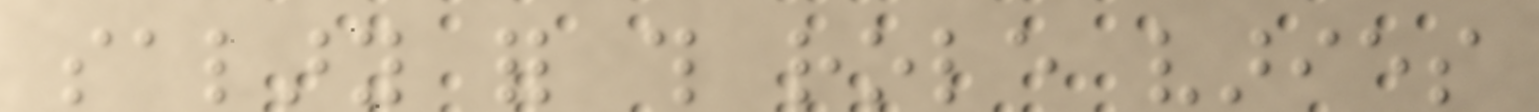salary for this role varies
